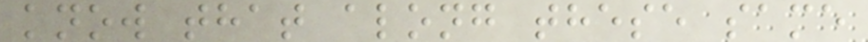know that along these same
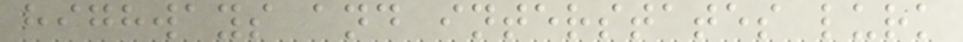highways and interstates lurk
